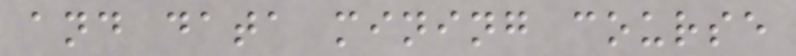and data mining course
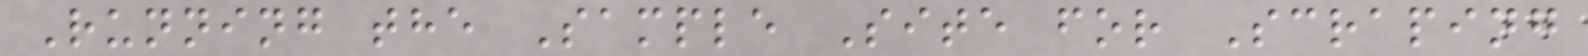Running the Sample Site for Scraping
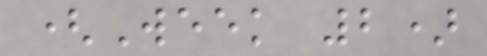(Week 2)
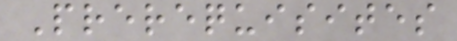Prerequisites
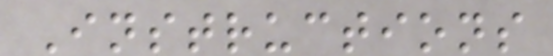Instructions
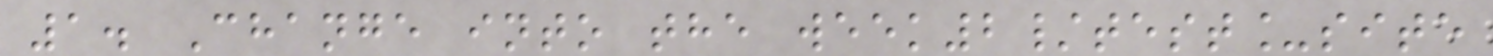1. Change into the week2/test_site
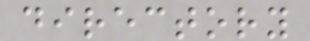directory
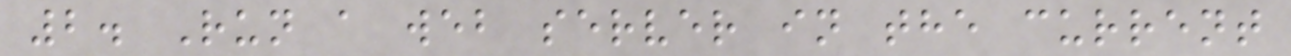2. Run a web server in the current
